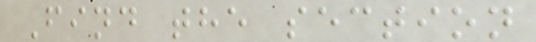Find the section
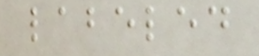labeled
